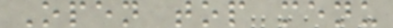Open top menu
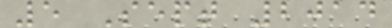5 Sept 2014
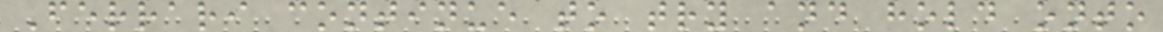Ferrari continue to try and hold onto
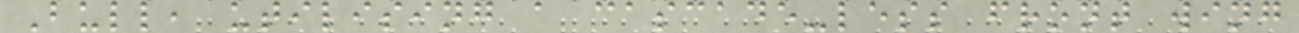Bull, utilising a cascade-less front wing
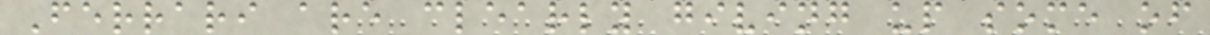Ferrari are clearly giving up some of
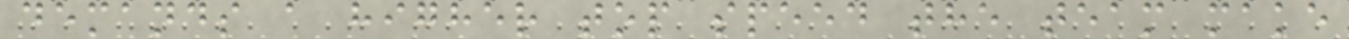demands a higher top speed the team make
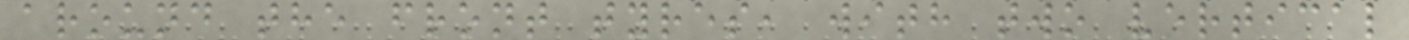around the front tyres, with two vertical
